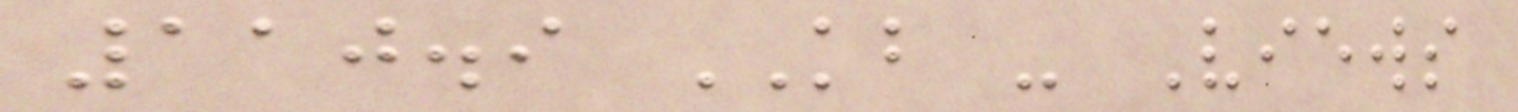110.9 KB - Views
